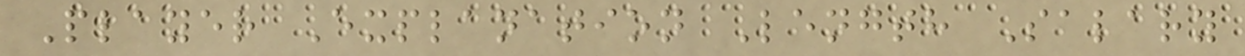Player Explanation Length Salary
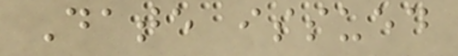Date issued
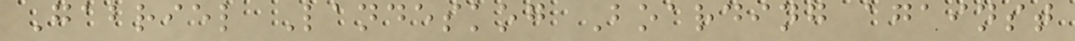Gabriel Landeskog Boarding against
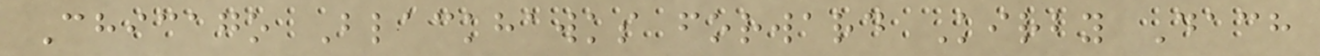Chicago Blackhawks forward Kirby Dach
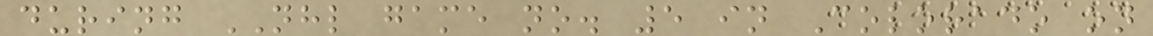during NHL game no. 5 in Colorado on
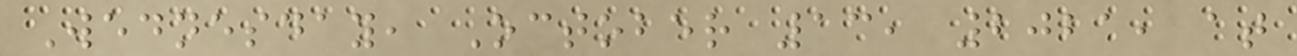Wednesday, October 13, 2021, at
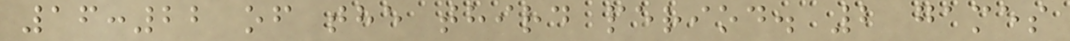16:22 of the third period. 2 games
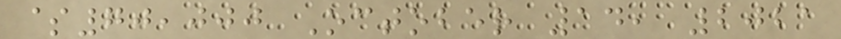$70,000 October 14, 2021
